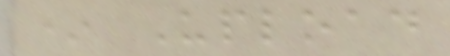* Upload
